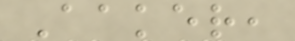Aaker,
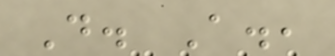D. A.,
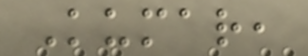Kumar,
